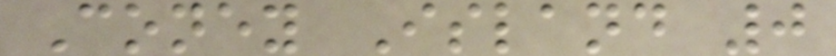Coney Island 0
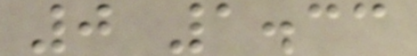0 1.33
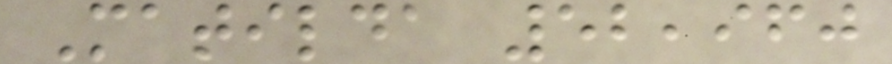Matilda 52,960
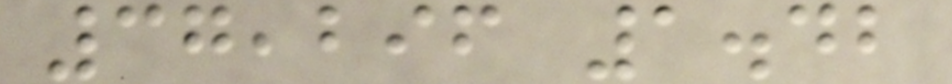37,296 1.42
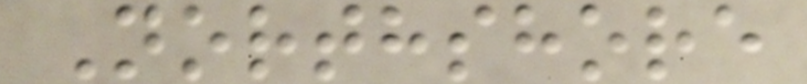Northshore
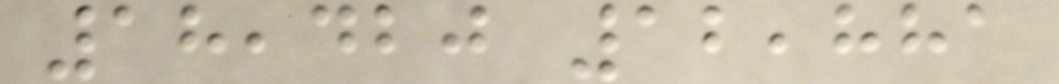18,420 12,881
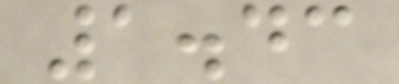1.43
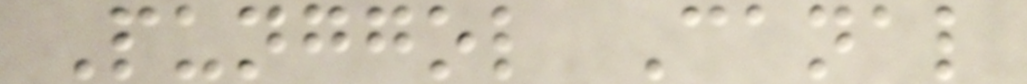Punggol Canal
